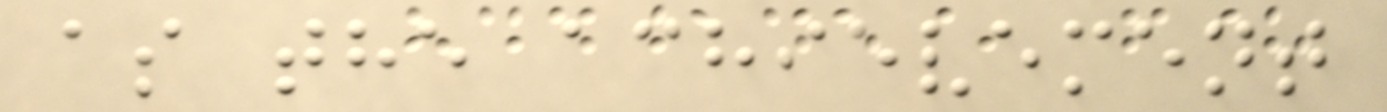as the achievement
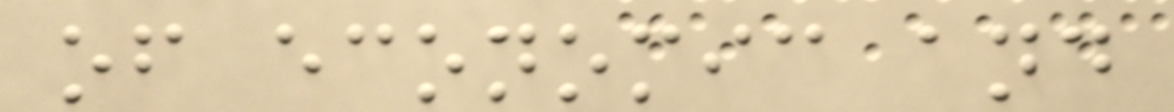of economic and
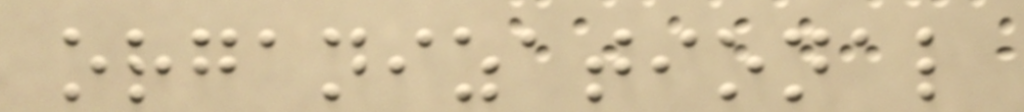organizational
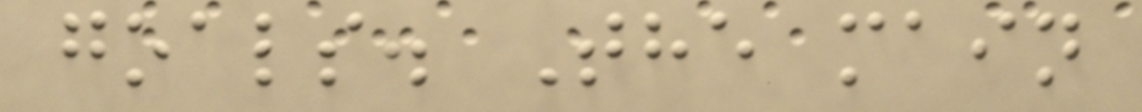goals. The main
